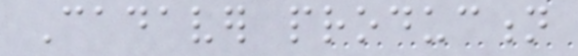Cadaver production
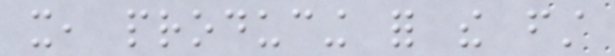it, producing for the first
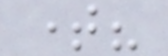time?
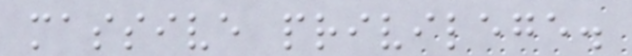massive privilege.
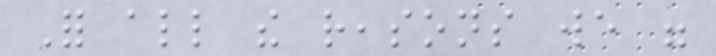For all the reasons we were
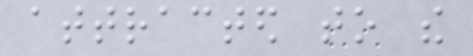attracted to the
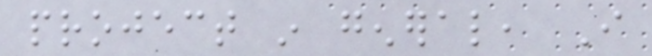project in general, I
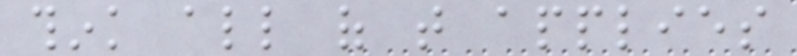think all of that applies
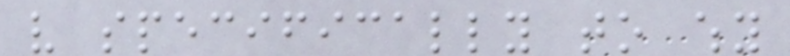very specifically to why
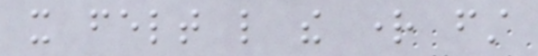it felt like the right first
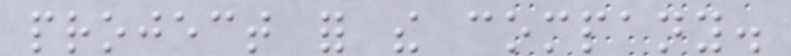project for the company.
